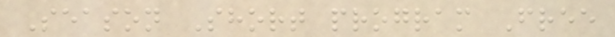Season Short program Free
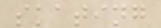skating
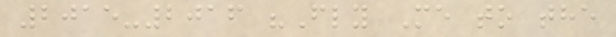2015-2016 "Fly Me to the
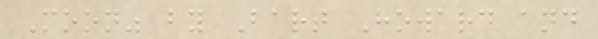Moon" by Bart Howard and
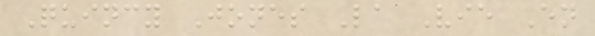Quincy Jones La Vie En
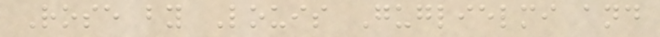Rose by Louis Guglielmi and
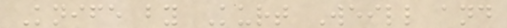Knife by Kurt Weill and
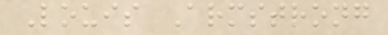Louis Armstrong
